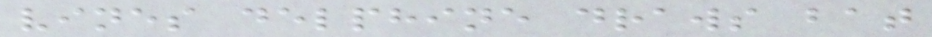vines delphine draws bat
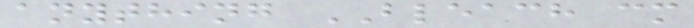anything BLEACH cm
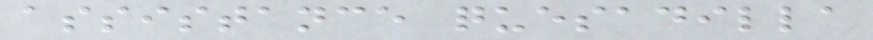assistance quesadilla
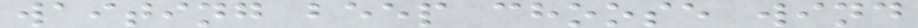waiting beep choose wind
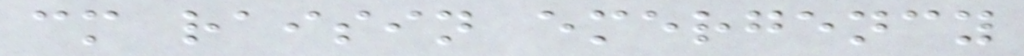cm raisin emergency
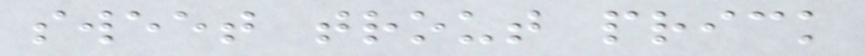sweet trout prick
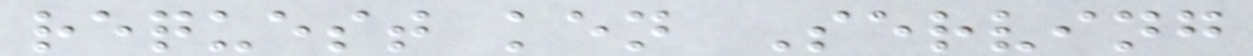request ken Serving
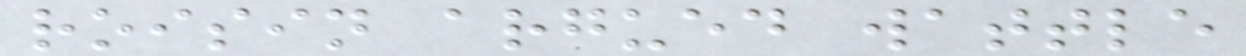roisin argued wattle
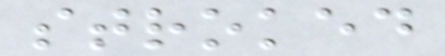stroked
